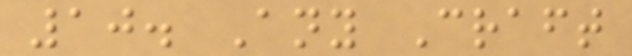10. Any Craft
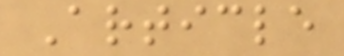Article
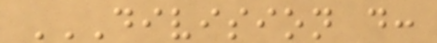DIVISION D:
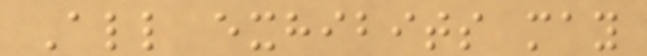All exhibits may
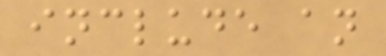include an
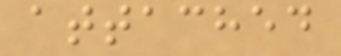attached
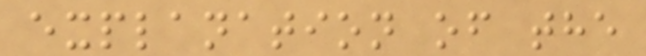explanation of the
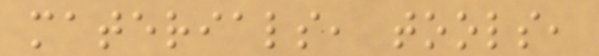materials, tools,
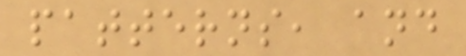patterns, and
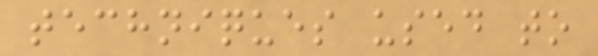techniques used to
